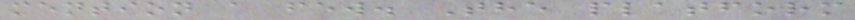mention a few. The platform
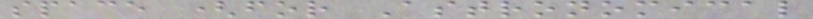space (for Astronomical
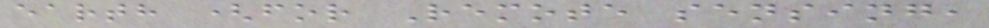earth (for Remote sensing,
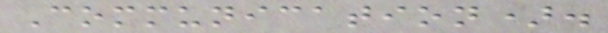Communication).
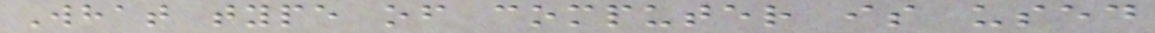What type of computer is used
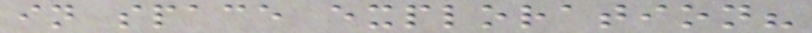in space exploration?
